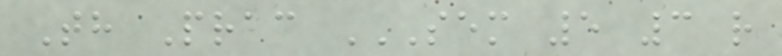Th Prac SEM 5 3 R
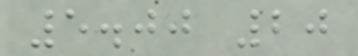5.00 20
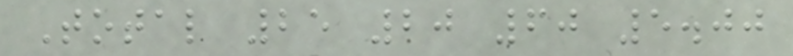Total 25 20 60 5.00
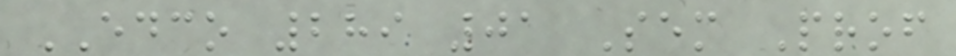EDCO 289 01 Sem Prof
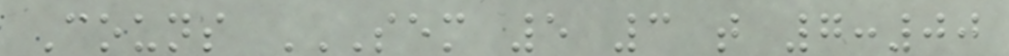Couns SEM 5 3 T 7:00
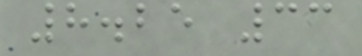8.25 33
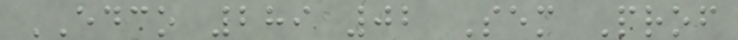EDCO 289 02 Sem Prof
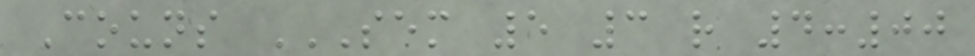Couns SEM 5 3 R 4:00
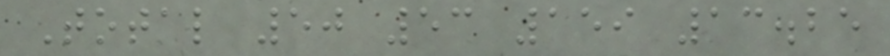Total 50 53 159 13.25
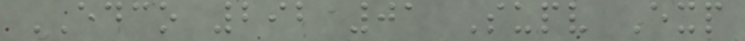EDCO 292 01 Supv Exp
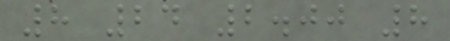8 24 2.00 8
